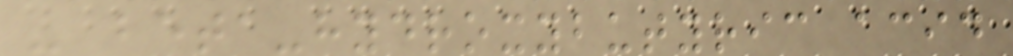- beta-hydroxybutyric acid
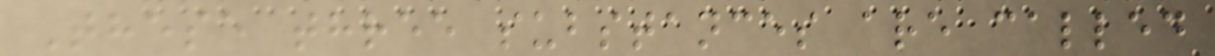These three substances are called
